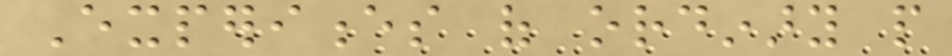Experiences of ordinary people
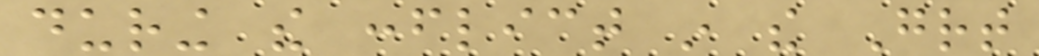during the conflict in the Great
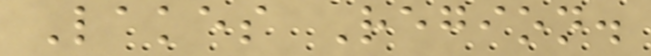Lakes Region.
